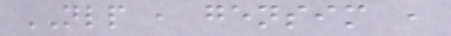NLP , gensim ,
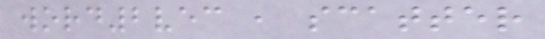word2vec , scatter
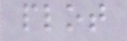plot
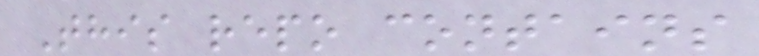This repo contains
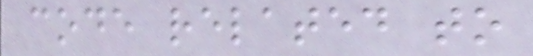code related to
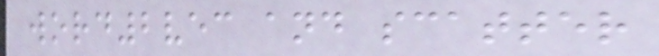word2vec and scatter
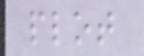plot
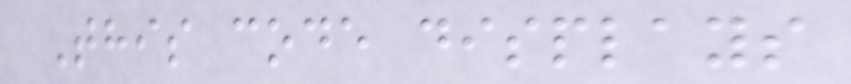This code displays
